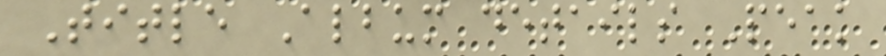Title Album details Peak
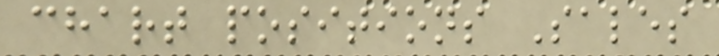chart positions Sales
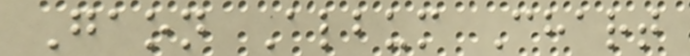Gaon Album Chart
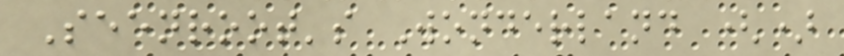Seenroot's Wonderland ()
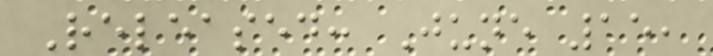Released: June 15,
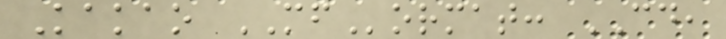Kakao MFormat: CD,
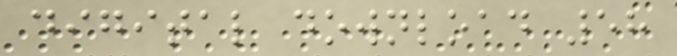digital download 58
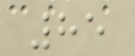85
